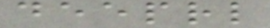deeprl
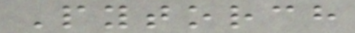Pytorch
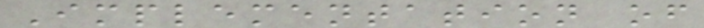Implementation of
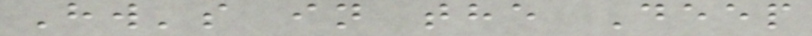Hw's in the Deep
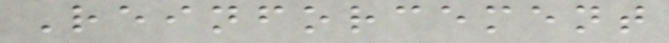Reinforcement
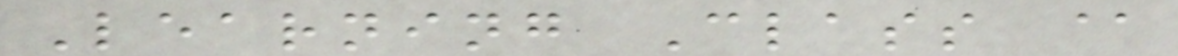Learning Class @
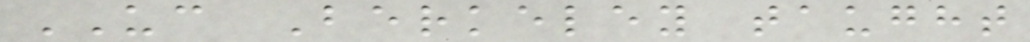UC Berkeley taught
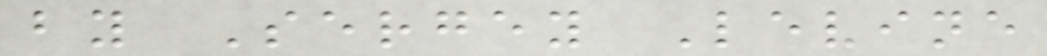by Sergey Levine
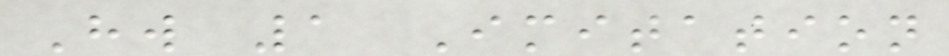Hw 1 Imitation
